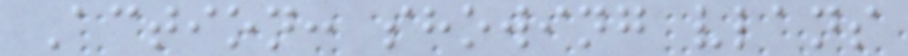Action: showing vlans
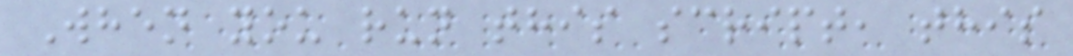When you run this script, this
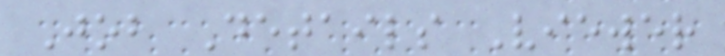Job Details Viewer
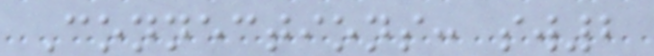Connections: sw2
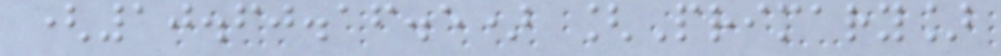(10.60.16.5) [Primary]
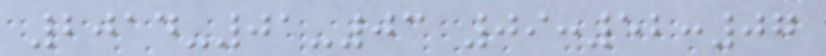2014-01-03 09:52:07
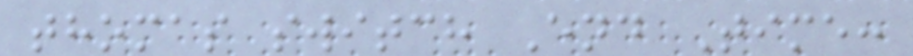thomas switch End Time:
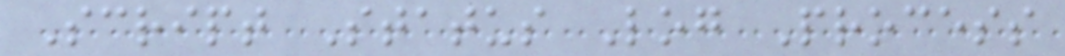Script Status Log Process
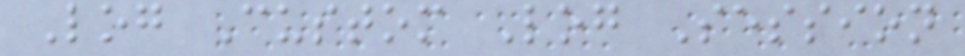Log Custom Log Session
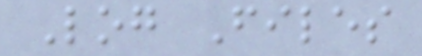Log Files
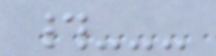#---
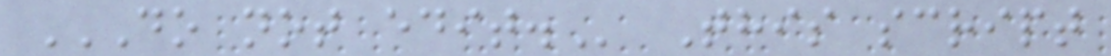DO NOT EDIT. This script
